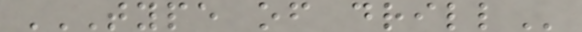TYPE OF DRILL
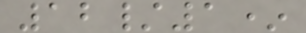12/1*
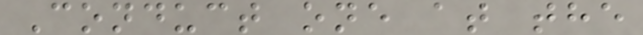Conduct one at the
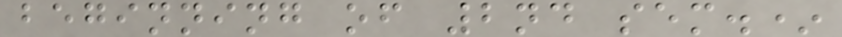beginning of 2nd sem.*
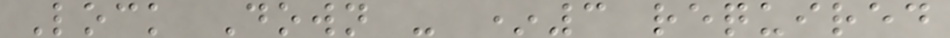Lock Down - *3 required
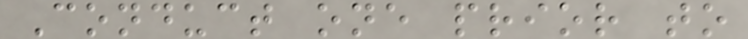Conduct one prior to
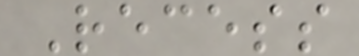Recess
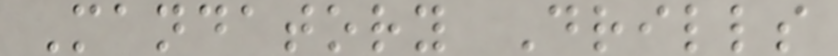Mandatory Drills
